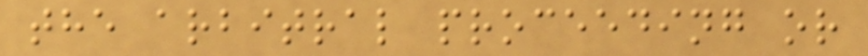the arbitral proceeding or
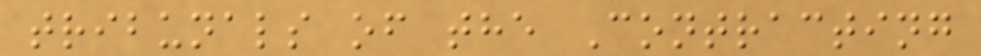tribunals of the Contracting
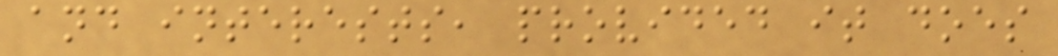and interests, provided it does
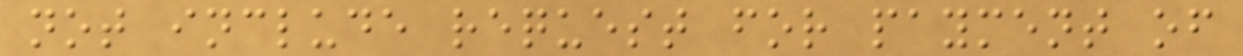not include request for payment of
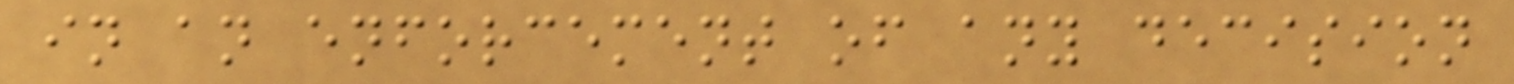in an enforcement of any decision
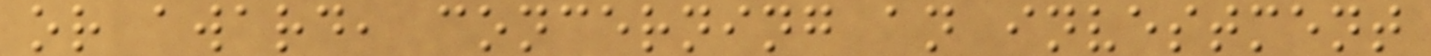or award, concerning an investment
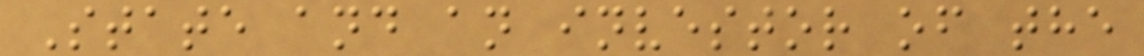State and an investor of the
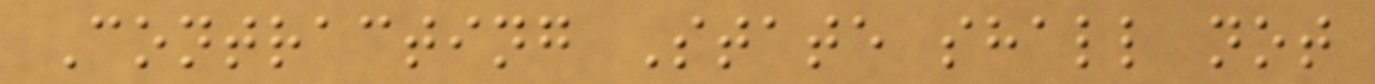Contracting State shall not
